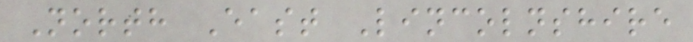North East Lincolnshire
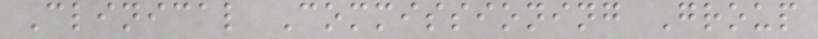Clinical Commissioning Group
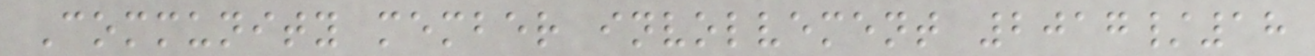Community member involvement 2017/18
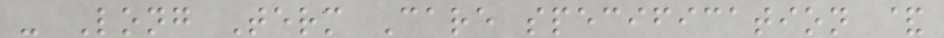- Long Term Care specification &
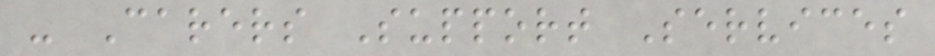- Carers Support Services
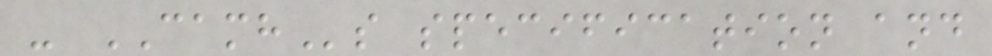- CAMHs specification and
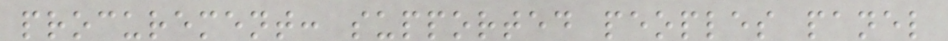procurement: supported peoples panel
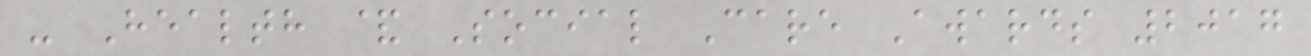- Health & Social Care Awards 2017
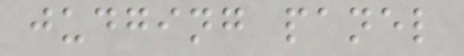judging panel
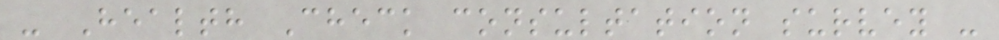- Health Check consultation survey -
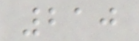210
